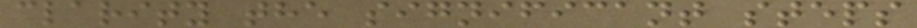clarity the significant steps
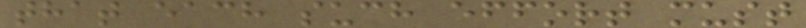that each such effort must
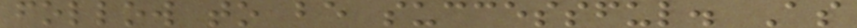follow to be successful. As
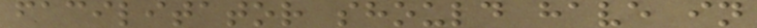facilitator should have in
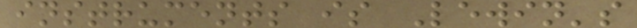instruments is Lewin's
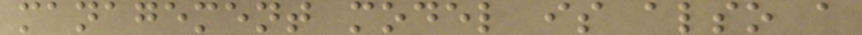management model is also a
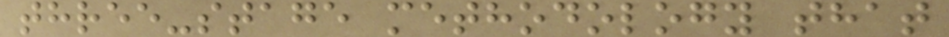three-stage methodology that
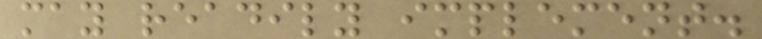may readily implement.
